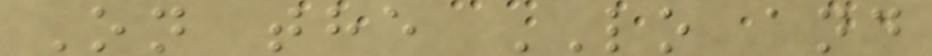On the LO and
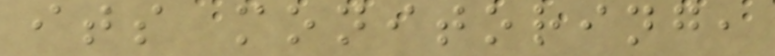its monitoring,
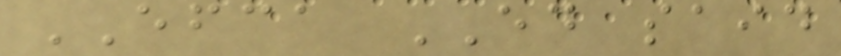EFCA ED said
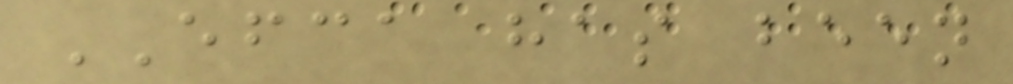EFCA has been
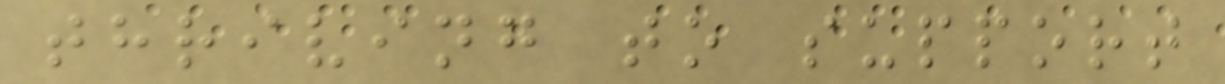thriving to support
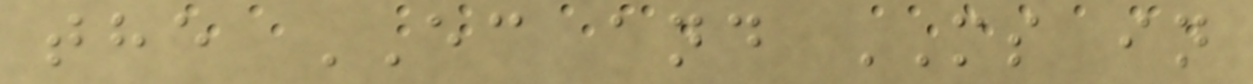the EC and MS in
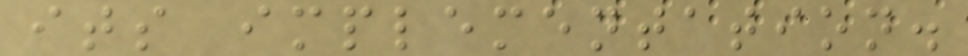its implementation.
